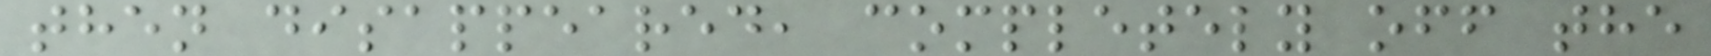then disappeared, completely off the
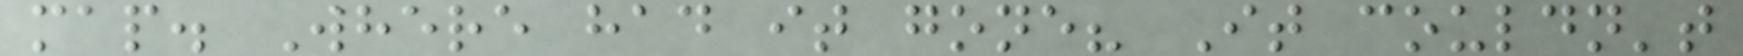map. Where had it gone? It couldn't
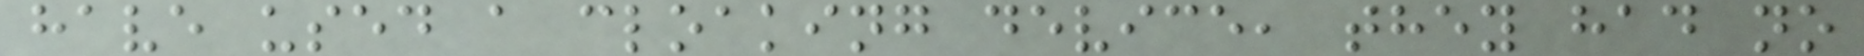have used a cloaking device, they had no
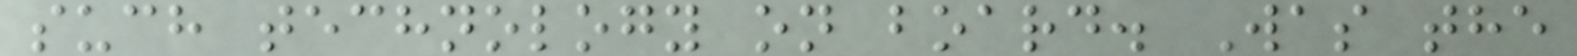such technology on board. Was the
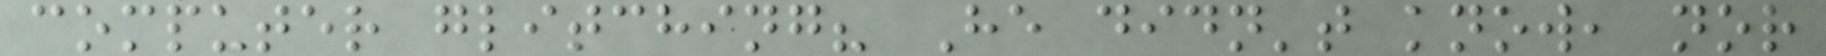computer glitching? He didn't know, nor
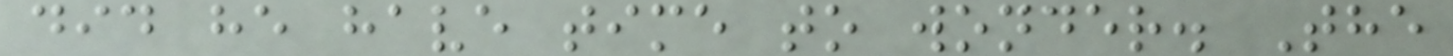did he have time to wonder. The
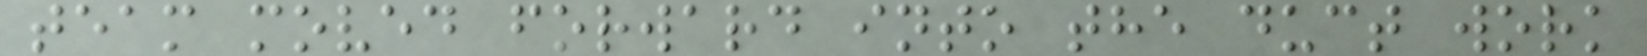team moved forward into the duct work
